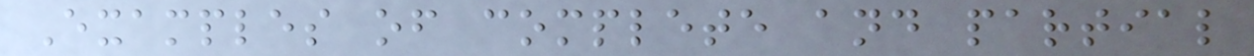Examples of complete and partial
